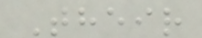Their
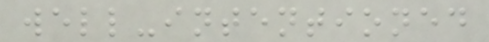well-intentioned
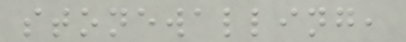stonewalling,
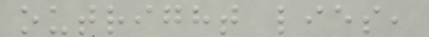outright lies,
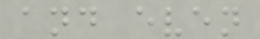and even
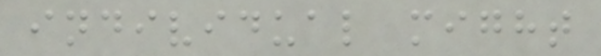individual might
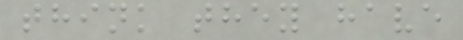think they have
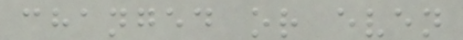changed or even
